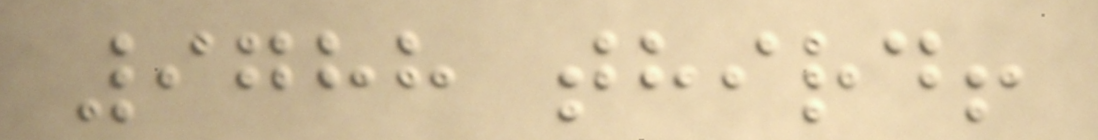9788 third!
